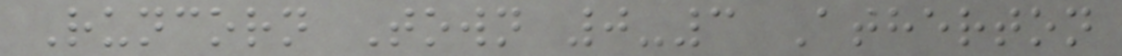Runcorn Town 0-3 Atherton
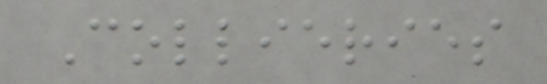Collieries
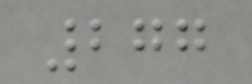277
